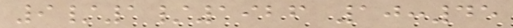9/1/1926 10:45
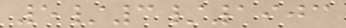5/3/1903
